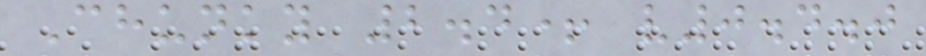Chunky 2.4+ v0.4.0
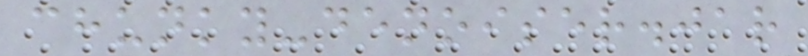chunky-denoiser.jar
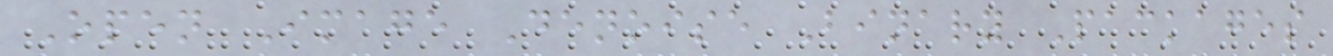Open Image Denoise Binary Packages
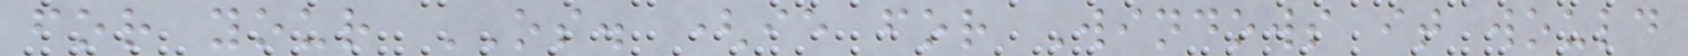for your OS. (ie for Windows it would
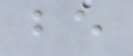be
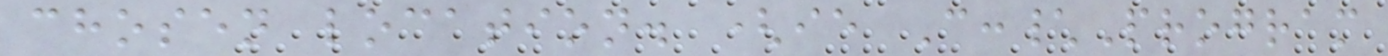chosen location. (ie C:\Program
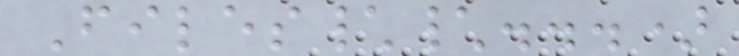Files\\...)
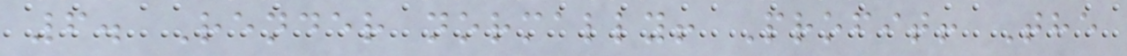6. Render normally! Profit! The
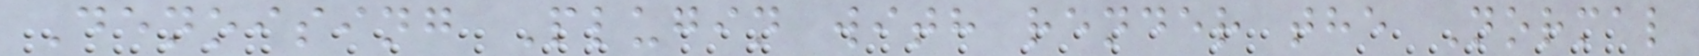Denoising Plugin with render the Normal
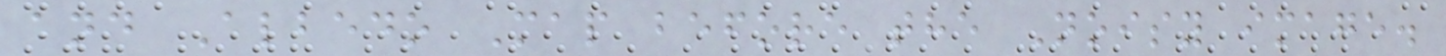and Albedo Map before the Noisy image.
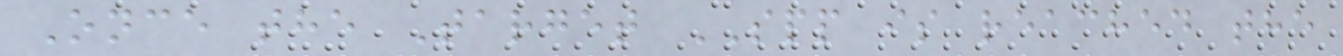Once the Target SPP is reached the
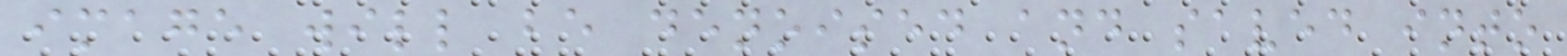image will be denoised and saved into
